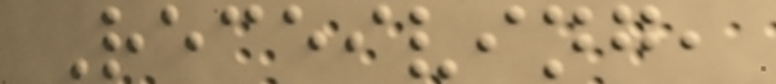Receiving,
